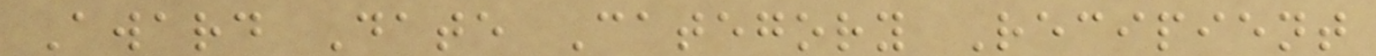Award Date Category Recipient
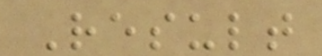Result
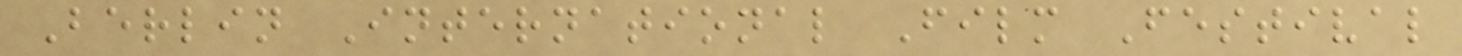Berlin International Film Festival
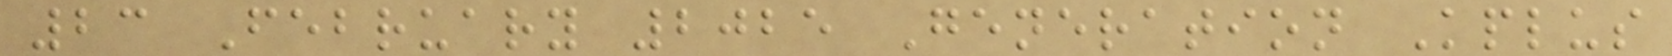23 February 2025 Generation Kplus
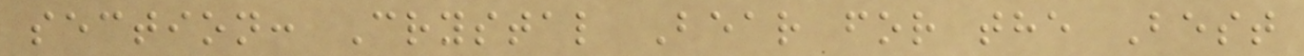section: Crystal Bear for the Best
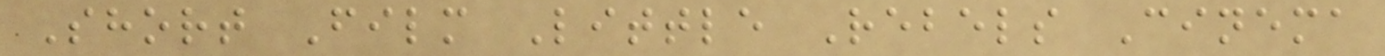Short Film Little Rebels Cinema
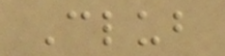Club
